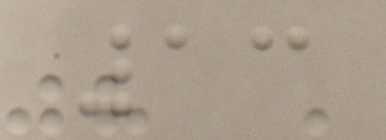13
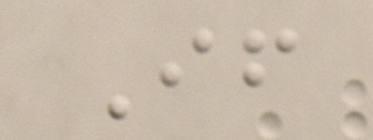If
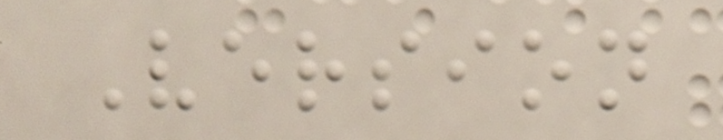Version
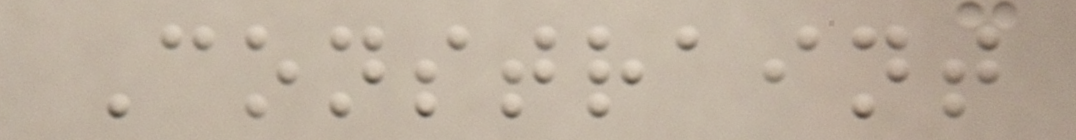Constraint
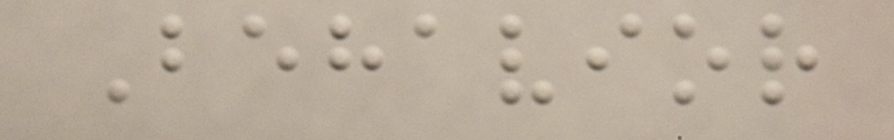Behavior
